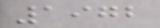1972
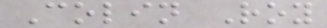Colin Roy
